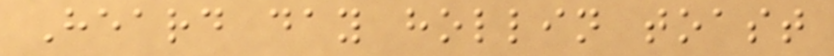Heard day hollin toast
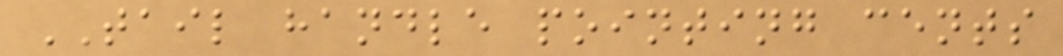TAIL handle pointing cents
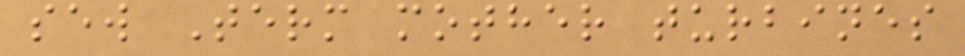sew Term mother turbines
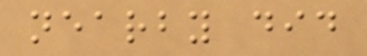nearby did
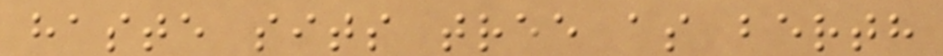haste sits tree as berth
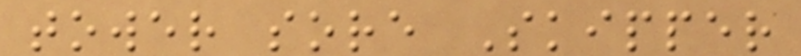tower sore Skipper
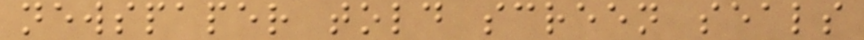newspaper told screen seals
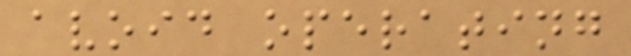avoid operating
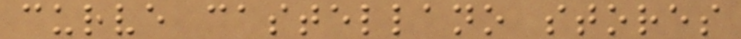curve castellano stores
